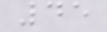45
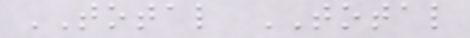TOTAL TOTAL
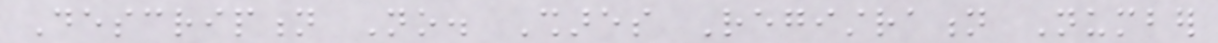Description No. Shares Registration Number
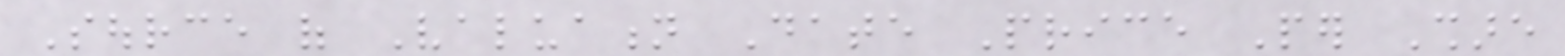Source of Valuation Date Price Per Share
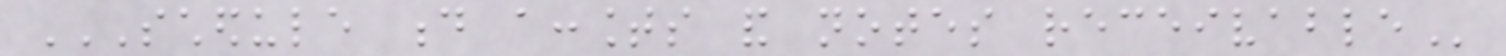SCHEDULE D ACCOUNTS AND NOTES RECEIVABLE
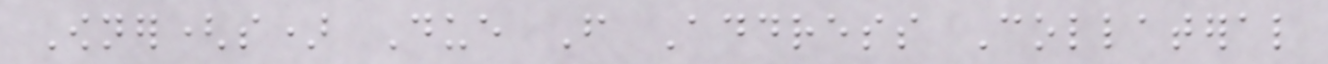Owner(s) Due From Address Collateral
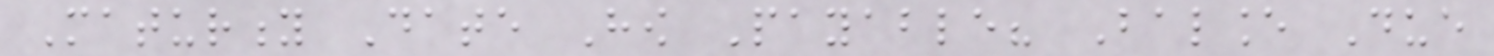Maturity Date How Payable? Balance Due
